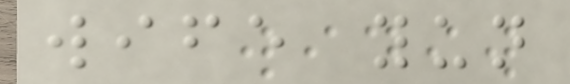wife yun
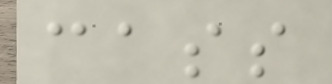cass
